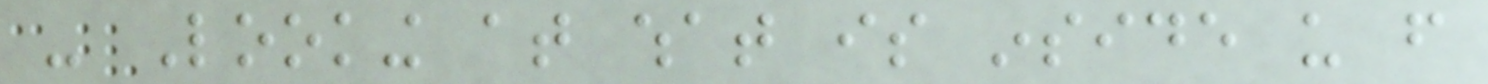- Looking at what is inside us from
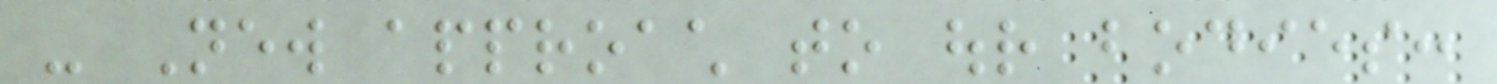- New approach to our bodies:
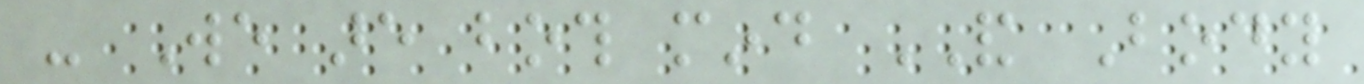- We are both mind AND Body
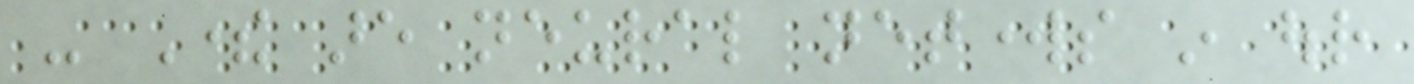- There are neural networks in our
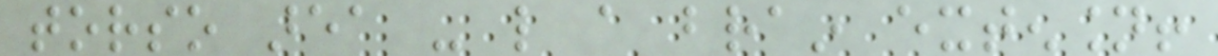torso area - like a brain extension!
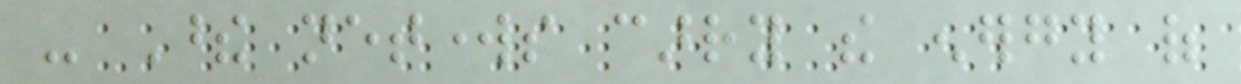- These networks carry the energy of
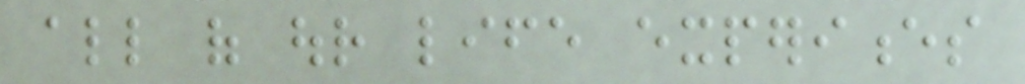all of our life experiences
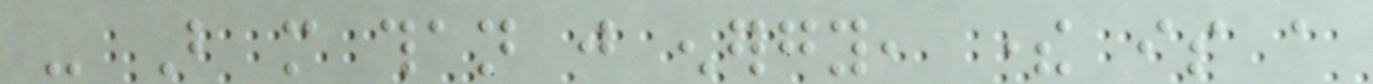- But more than just energy, there is a
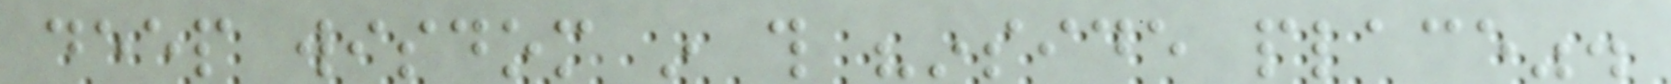deep wisdom in this "inside place".
